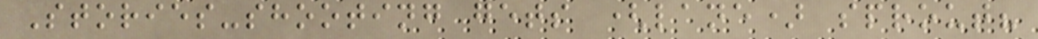Stories-shooting gets (lane) sprout?
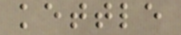kettle
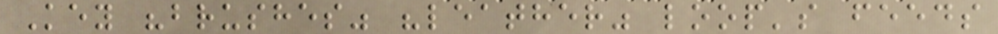Key "brushes" "leather" loop's feeds
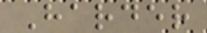Harder
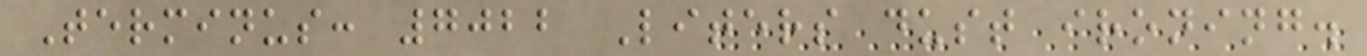Terminus: 7022 Liters dust ironing.
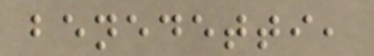benedetti,
